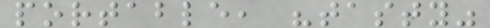portable, "tasty"
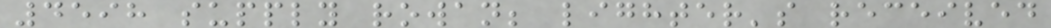4598 supply rowan; lighter's received
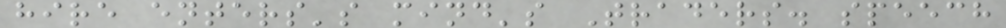hire enters's mind's Traders. speech
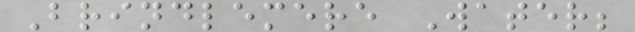Brindlemere Water;
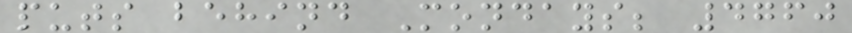puts behind Mondays; 4760
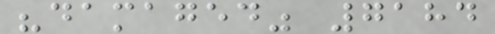"damaged" 7184
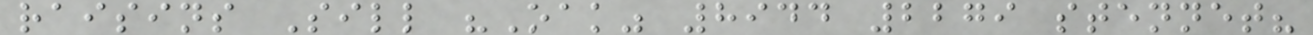raisins Sill "Oak" 8944 2279 stennet?
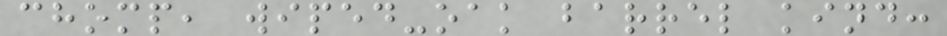chomp, wiped-oak barrel kind:
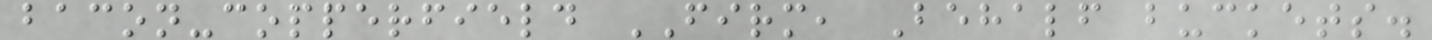bacon-copperfield FIRM, Behalf buckets.
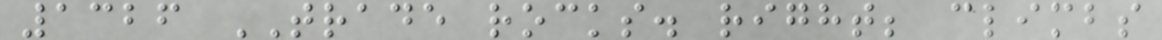1326 TRADE rocks. right; climbs
